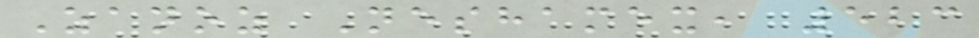Zanoz Neshamex, 523
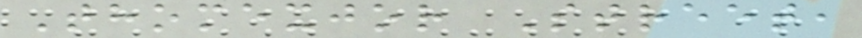Thomexjor Street,
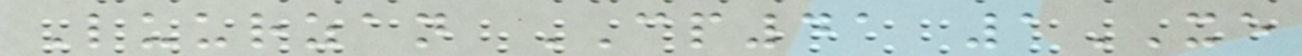Luurzan CP41 1XE
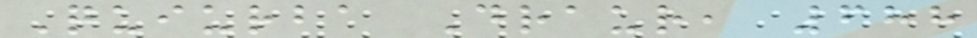Quiurba Draur, 688
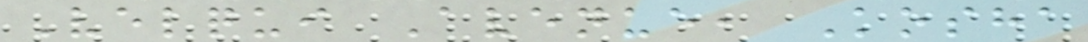Velqui Avenue, Kosha
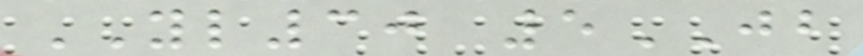YL30 5JB
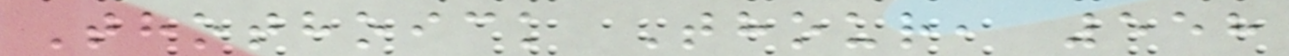Thothoick Thour, 558
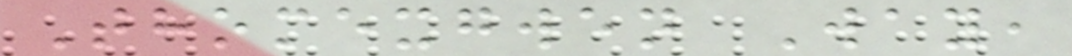Thomexgwen Way,
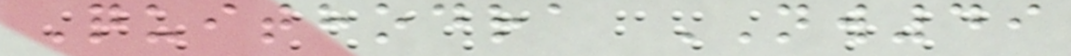Quithodra NW49
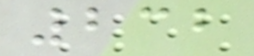232
